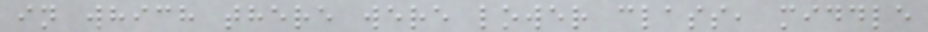in which there were lower class, middle
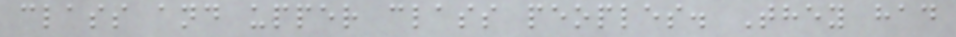class and upper class peoples. They had
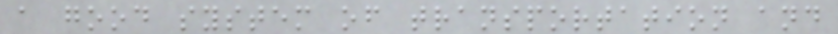a good system of transportation and
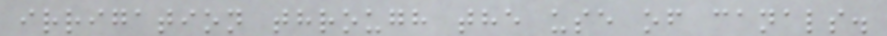irrigation through the use of canals.
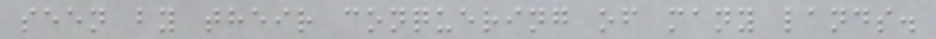seen by their conquering of many lands.
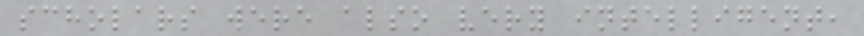scholars were also very intelligent,
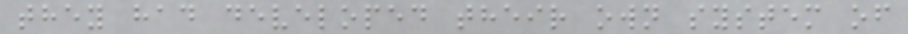they had developed their own system of
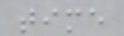time
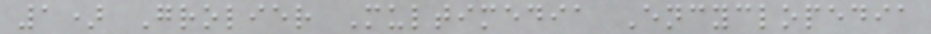1) Grolier Multimedia Encyclopedia
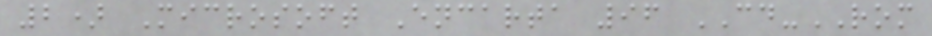2) Microsoft Encarta 96 CD-ROM
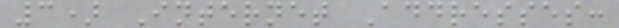3) Internet Addresses:
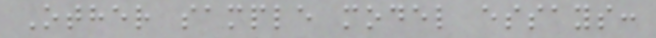Other sample model essays:
